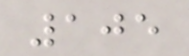105
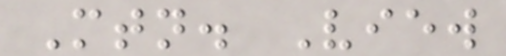Mtn. View
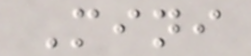Mini
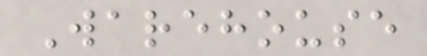Warehouse
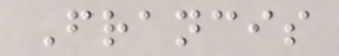Francis
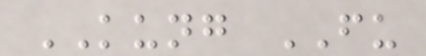KUNG FU
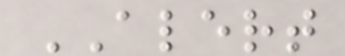ALERT
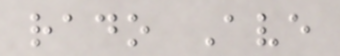rado Ave
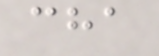cha
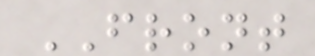FRONT
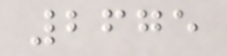2675
